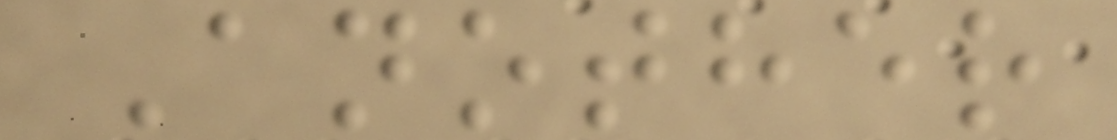Another
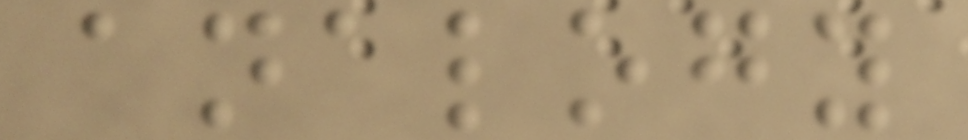analogy
